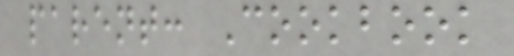parent: Cookbook
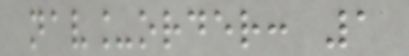nav_order: 1
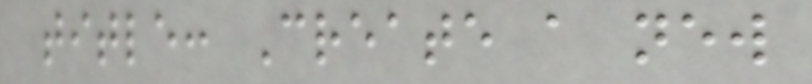title: Create a new
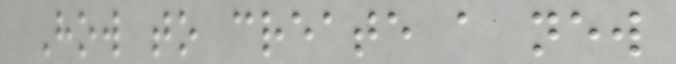How to create a new
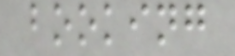booking
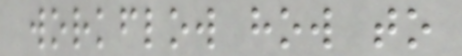workflow how to
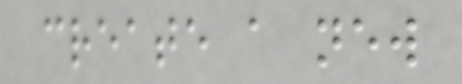create a new
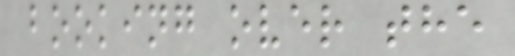booking over the
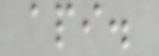api.
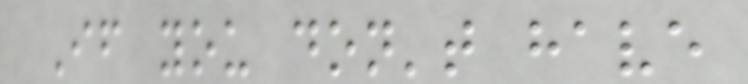If you don't have
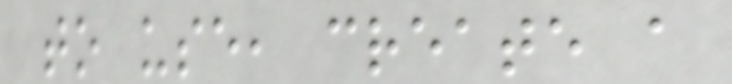to use, create a
